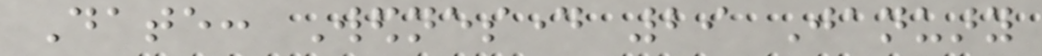Date: Wednesday 29 January
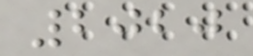2020
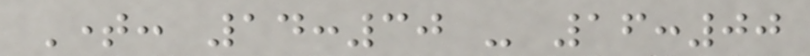Time: 14:30 - 16:00
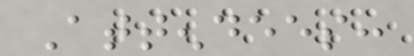Attendees:
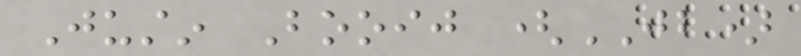Justin Booij (JB)
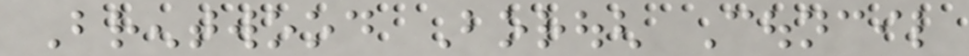Brentwood Borough Council
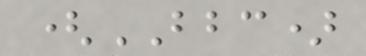(BBC)
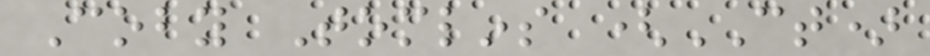Coby Tomlins (CT)
